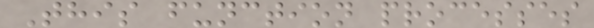This function processes
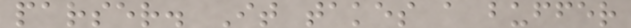parser. It takes a buffer
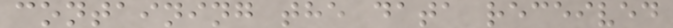containing the data received
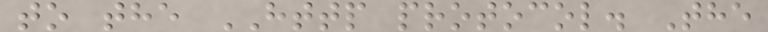to the HTTP protocol. The
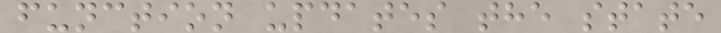function updates the state
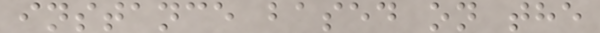instance based on the
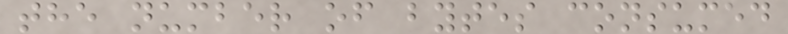the number of bytes consumed
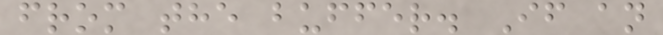from the buffer. If an
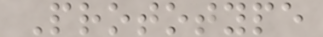Prototype
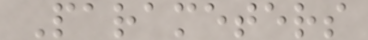Parameters
